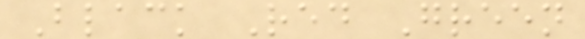Black Red Green
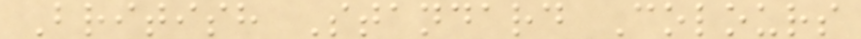British Standard Colours
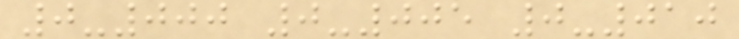0-000 0-005 0-010
